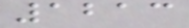1213
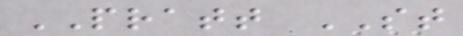PRATT ST
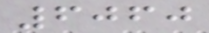6060
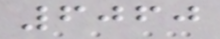6060
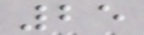25
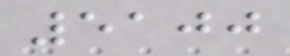5100
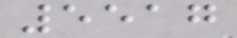5517
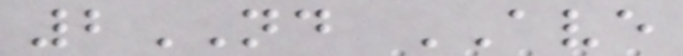2ND AVE
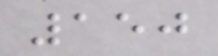150
